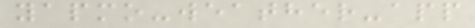yapmo-weather-app
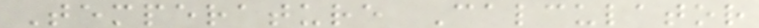Temperature Calculator
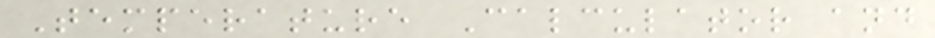Temperature Calculator and
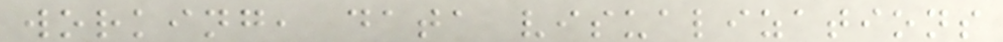working, data visualizations
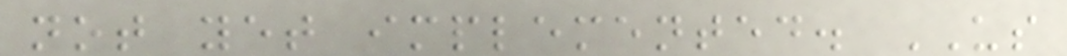not yet implemented. US
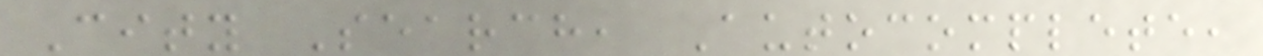City Search, Autocomplete,
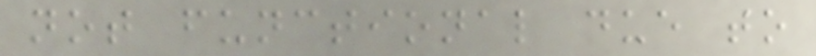not functional due to
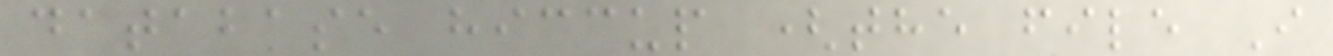database hiccup (the file I
